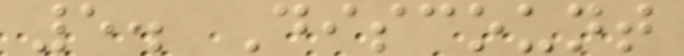5. Discount
